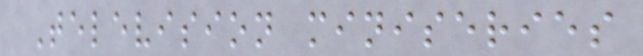Television miniseries
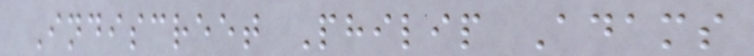Indiscreet Philip Adams
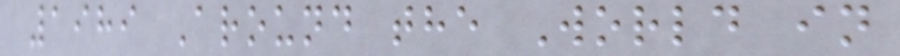1989 Around the World in
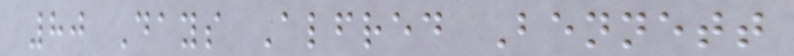80 Days Alfred Bennett
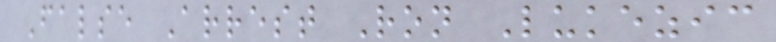False Arrest Ron Lukezic
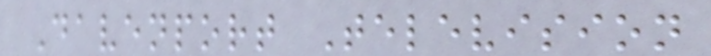Davenport Television
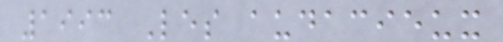1993 Les audacieux
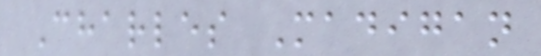Charles Madigan
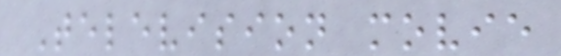Television movie
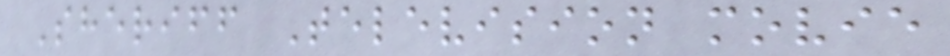Sheriff Television movie
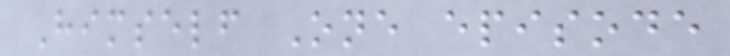Himself One episode
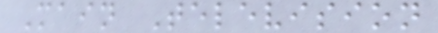Main Television
